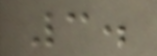3.
